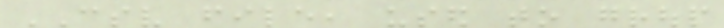CSV file, used to group
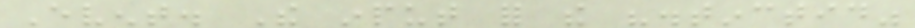Event. The input for the "distinctid"
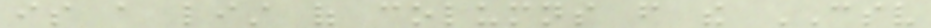is a list of columns from the CSV
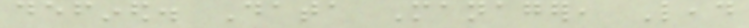defined. Data Manager, Lead
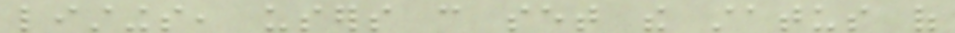listings, users can set the status of
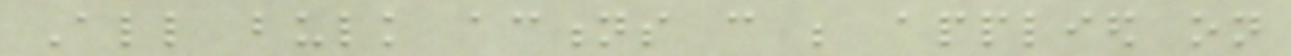All bulk actions can be applied on
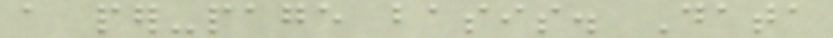a per-page basis. Data
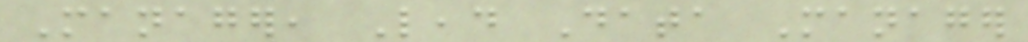Manager, Lead Data Manager
